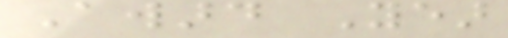Award Year
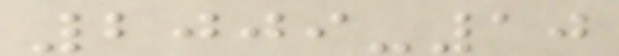2009-10
